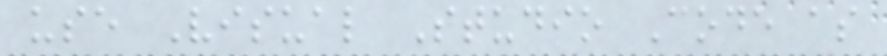use Visual Studio Code as
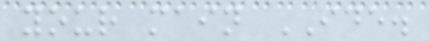your main IDE.
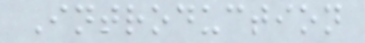Introduction
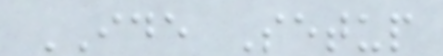IDE Setup
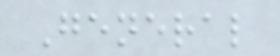General
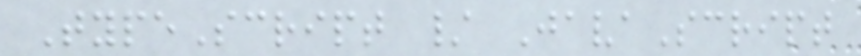TypeScript / JavaScript
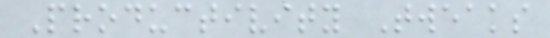Productivity Tweaks
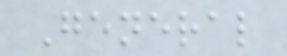General
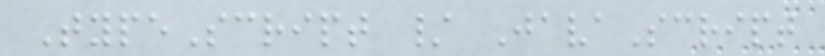TypeScript / JavaScript
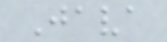Java
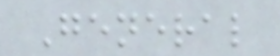General
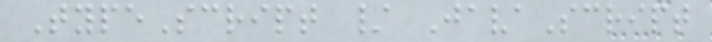TypeScript / JavaScript
